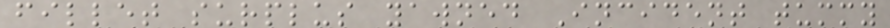fillet surplus yawned Incident tummy
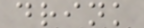drink
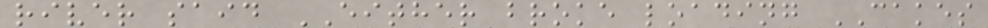river said EITHER broke loading CAKES
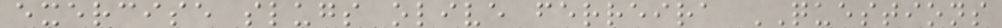exercise slugs olive ferreira QUESTIONS
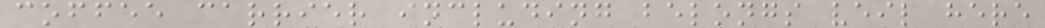coffee carrier including belongs veil here
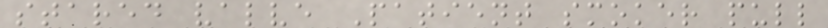stared valve Patient smoker pull
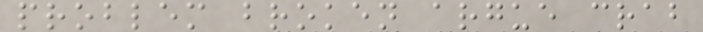problem broken argue crab
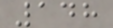148
